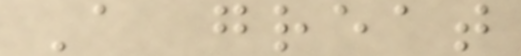A great
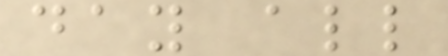day all
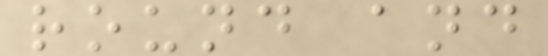round and
